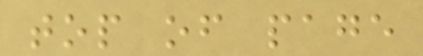top of page
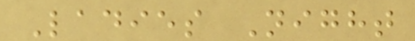Ladies Night
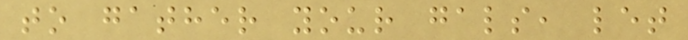to gather your gals, let
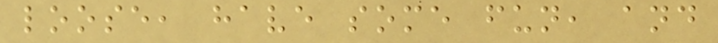loose, have some fun, and
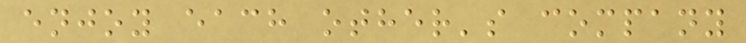enjoy each other's company
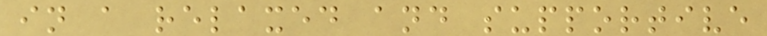in a relaxed and supportive
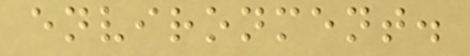environment.
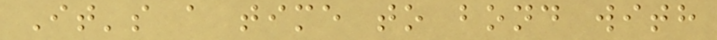It's a time to bond with
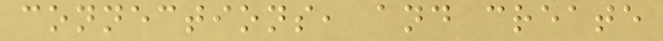connections, and create
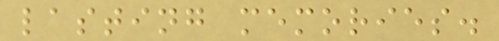lasting memories.
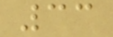33
